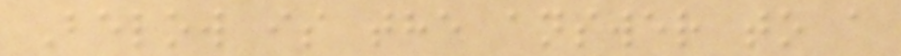Below is the answer to a
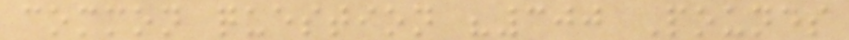common question "300 Pounds
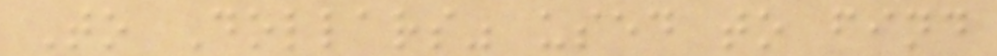To Dollars" used to find
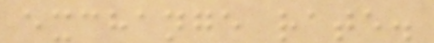exchange rate.
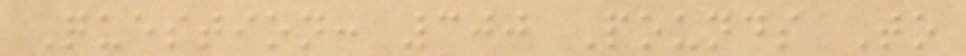Question: 300 Pounds To
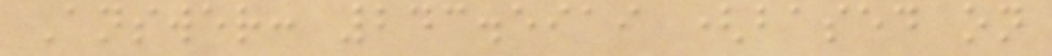Answer: 243.5919 (based on
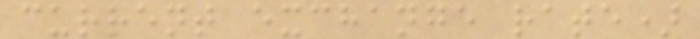current exchange rate)
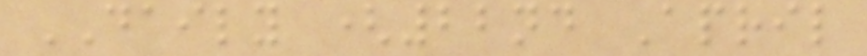DAILY (22nd April
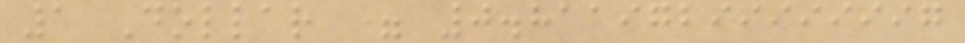1 Dollar = 0.81197299999997
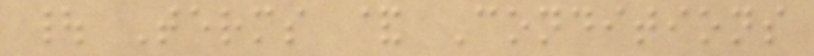| Terms & Conditions
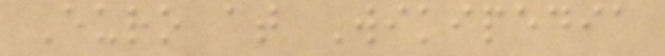Euro at Wikipedia
